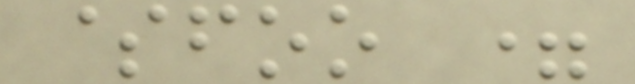$foo =
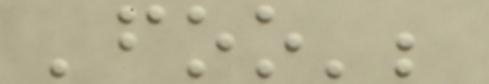'foo';
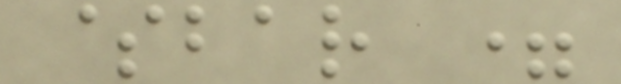$bar =
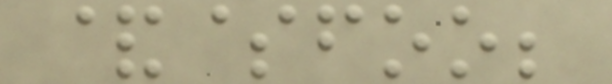&$foo;
